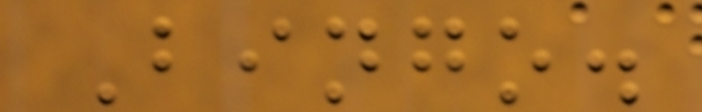Bingo.
